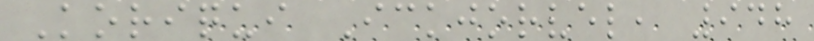Koriqui Ickjorvel, 948
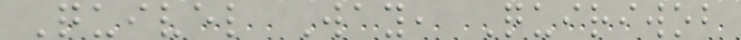Quivel Way, Quiriwob
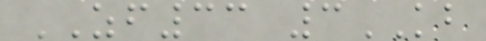ZF33 3KB
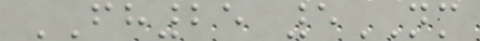FH25 5NM
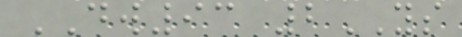DW93 2YS
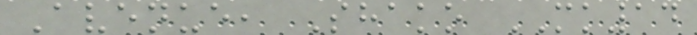Avenue, Shako MK14
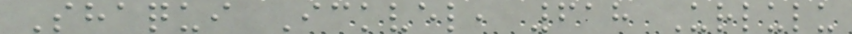Shaqui Ickvel, 618 Urlulu
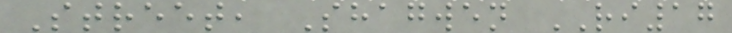Street, Shagwen RI17
